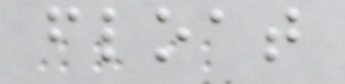float
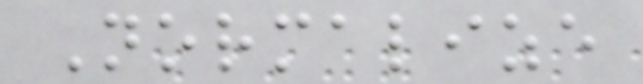Normalize
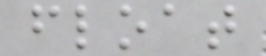float
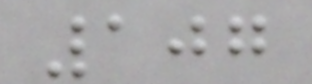107
